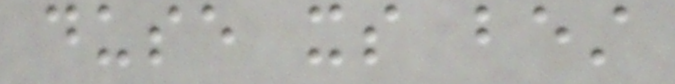duse its best
